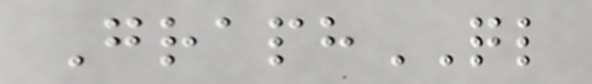GraphQL
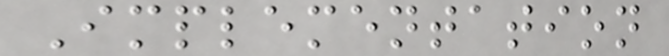Implementation
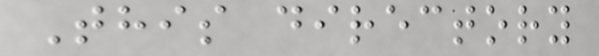This directory
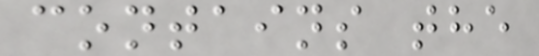contains the
